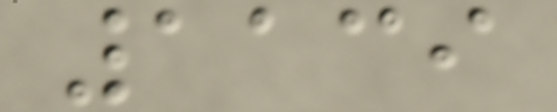1139
